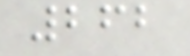262
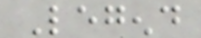Legend
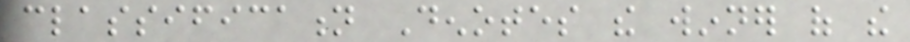classification Denotes the winner of the
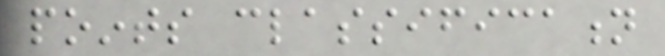points classification
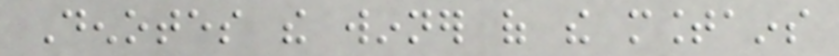Denotes the winner of the mountains
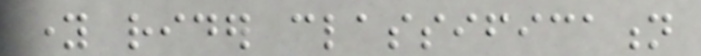young rider classification
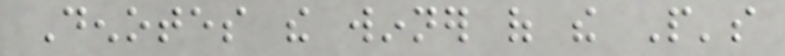Denotes the winner of the People's
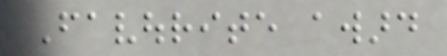Favourite award
